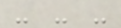- - -
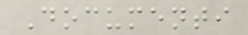Documenti
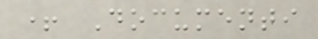+ Documenti
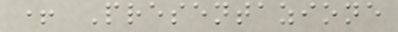+ Presentazione
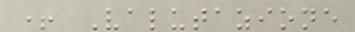+ Valutazione
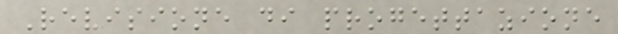Revisione di progettazione
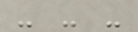- - -
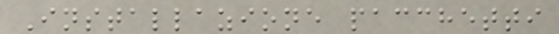Installazione pacchetti
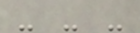- - -
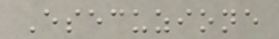Esecuzione
